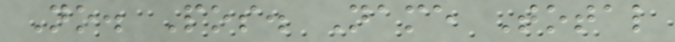No. Pos. Name Total
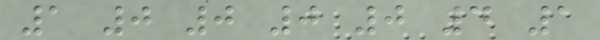1 0 0 0 0 4 1
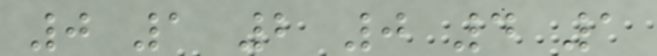0 1 2 0 4 1
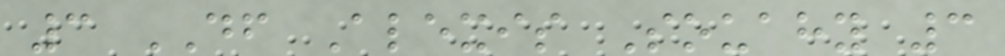3 DF Alexis Souahy 3
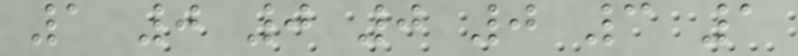1 0 0 0 0 3 1
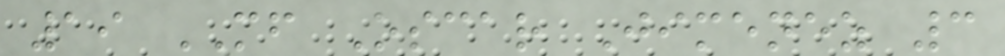19 MF Oscar Jimenez 3
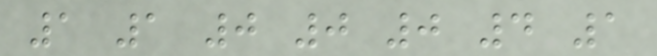1 1 0 0 0 4 1
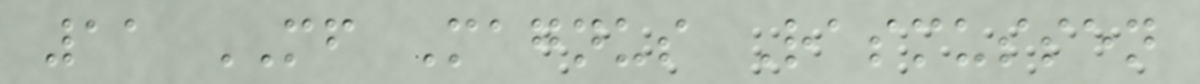11 MF Magnus Rasmussen
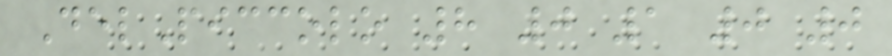DelPiccolo 8 0 1 0 0
